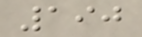190
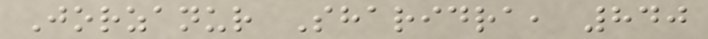Jorzanur Sharidra, 840
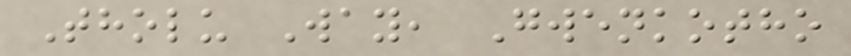Tholu Way, Gwenkotho
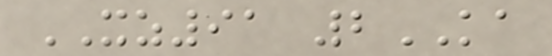XZ91 2KA
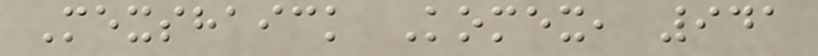Mexshaick Komex, 941
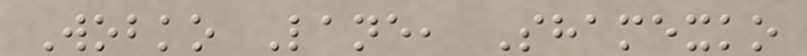Wobko Lane, Shamexko
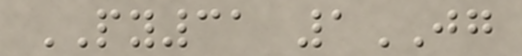PY31 1JG
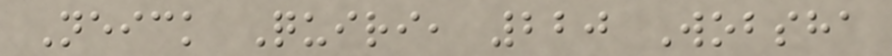Neick Quiri, 220 Wobsha
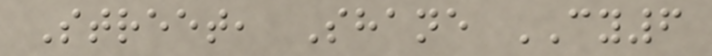Street, Shane CY6
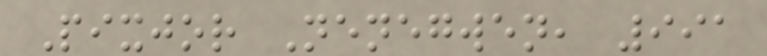Pixjor Nenegwen, 991
